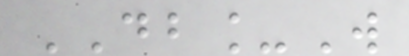DB_W
